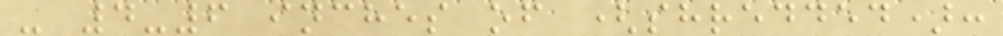- 4-6 inches of (shredded):
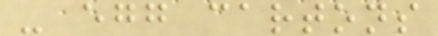- egg cartons
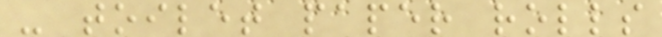- toilet paper rolls
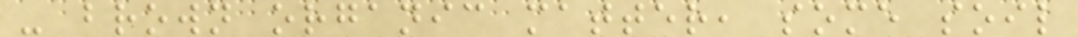- brown organic matter, some soil
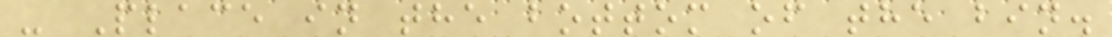- Place in the bottom of the bin.
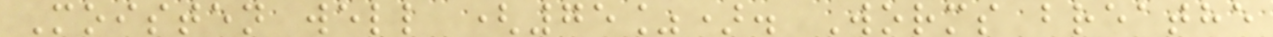Moisten well (75%). Worms breathe
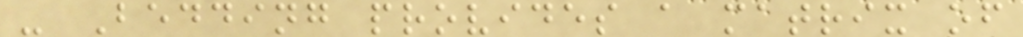- Bedding provides a matrix of
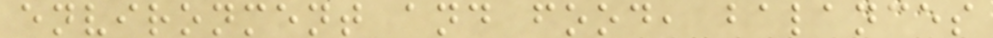environment and food, balances
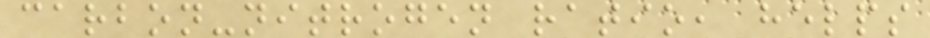carbon-nitrogen ratio, helps
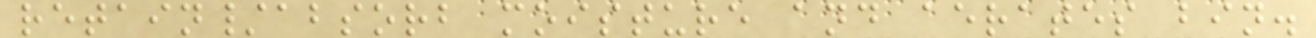retain/absorb moisture and aerates bin.
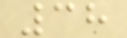38
